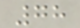78
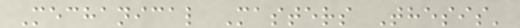Mechanical Masters Thesis'
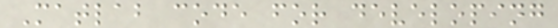Matlab code for developing
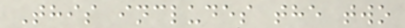This includes the two
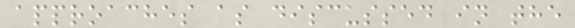approaches as discussed in the
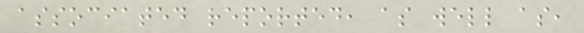associated reported, as well as,
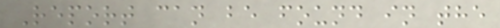Report can be found in the
